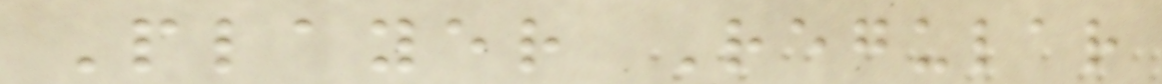Player Regular
